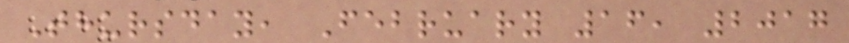Thursday, February 16, 2017
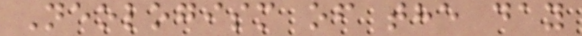Neologism of the day
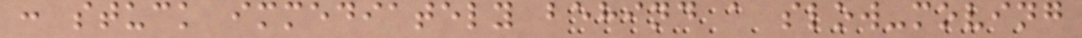: stuck immediately behind a slow-moving
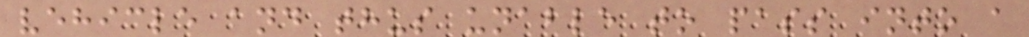vehicle and thus unable to pass into a
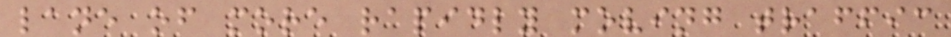lane of more rapidly moving traffic
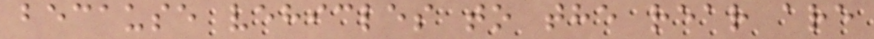because vehicles to the rear are
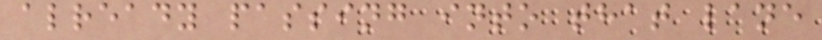already passing into that lane
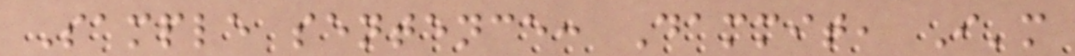Sample sentence: Dammit, I'm
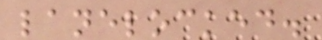lanelocked.
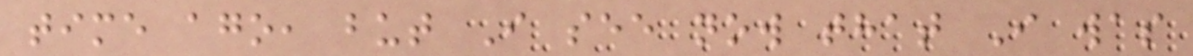time ago, but I see now that I was
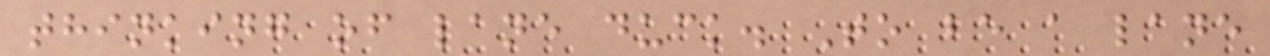thinking of lane duck. To be a lane
